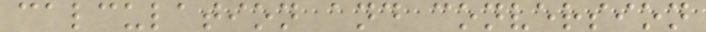calculation and conversion
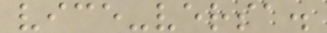vice-versa.
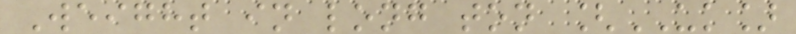Weight in long ton [UK]
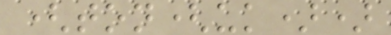(ton(uk))
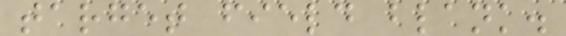target field blank.
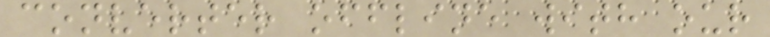converter offline with our
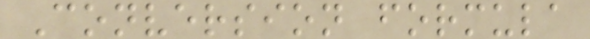Conversion formula
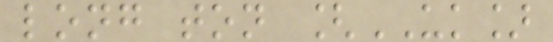long ton [UK]
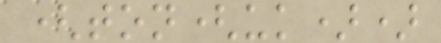(ton(uk))
